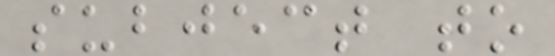subject to
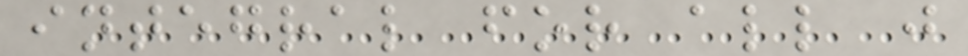integral for all j
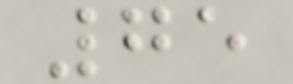75
